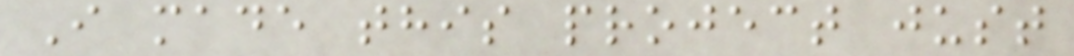I made this project just
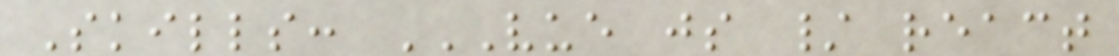Skills: VUE JS / REACT
